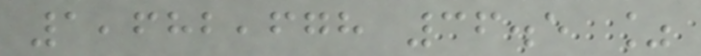1,682,678 36.5 %
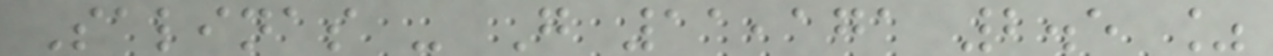Salinas - G 11,171 2.5 %
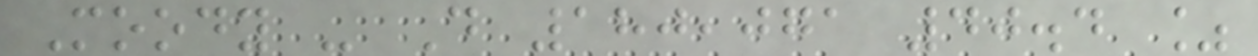Moody - D 180,071 40.4 %
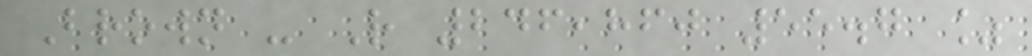Brown - R 246,860 55.7 %
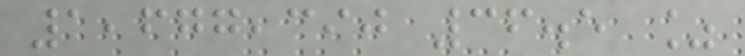1,677,390 36.5 %
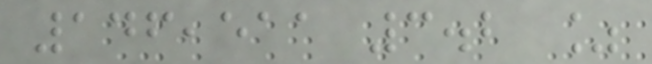146,511 3.2 %
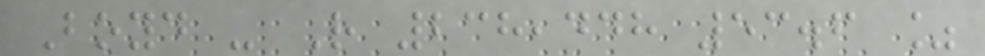Boyd - R 238,448 53.6 %
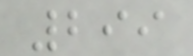299
